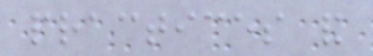practices and
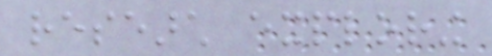research exploring
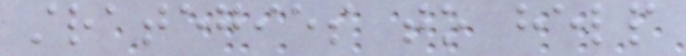strategies to help
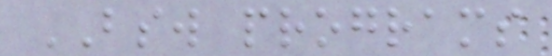BSW programs
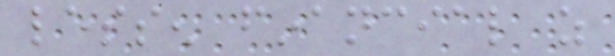lessen financial as
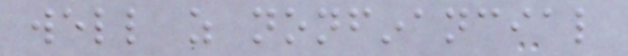well as nonfinancial
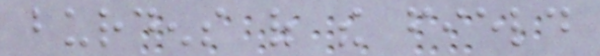burdens of the field
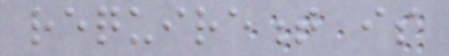requirement is
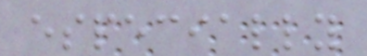especially
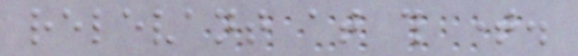relevant at this time.
